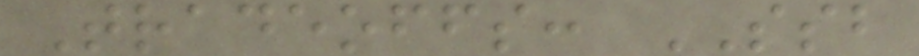Tradeoffs: SSB
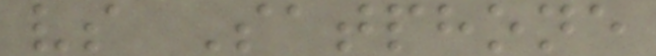vs Satphone
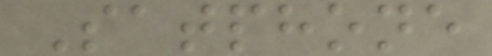Satphone
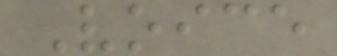Voice
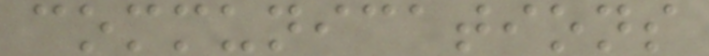communications
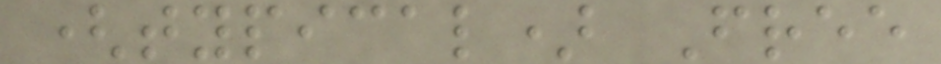(typical) Free
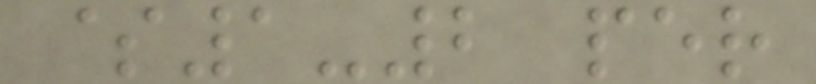$1-2 per
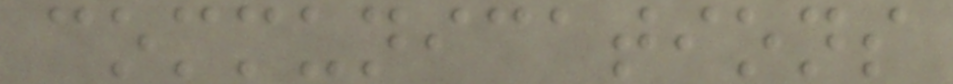communications
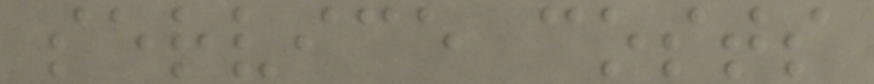service costs
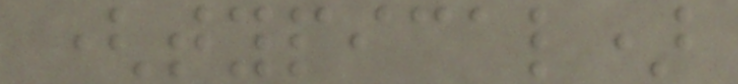(typical)
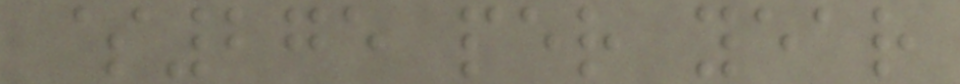$275 per year
